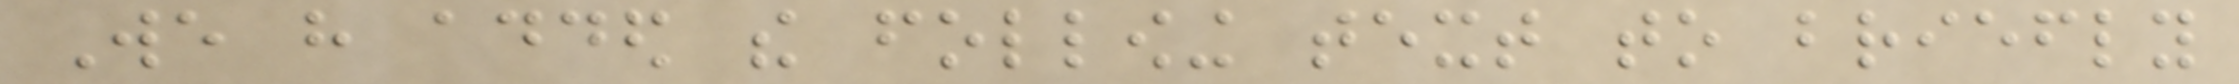We have added the following text to briefly
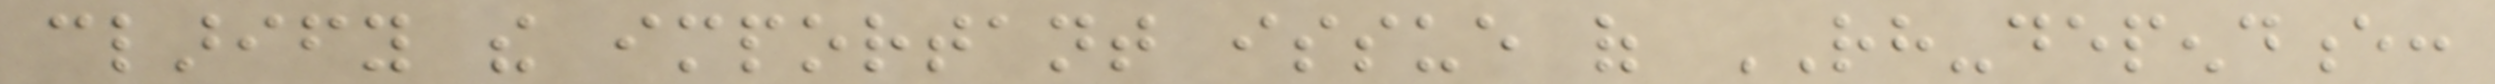clarify the important issue of RH-dependence:
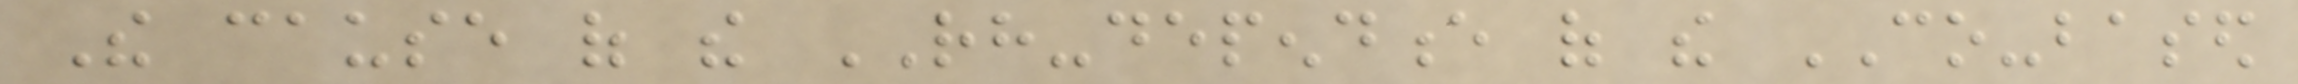The cause of the RH-dependence of the CO-based
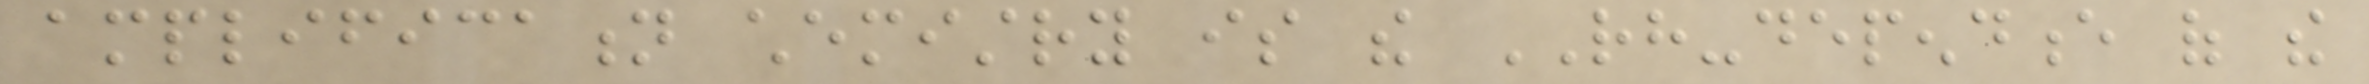amplification chemistry is the RH-dependence of the
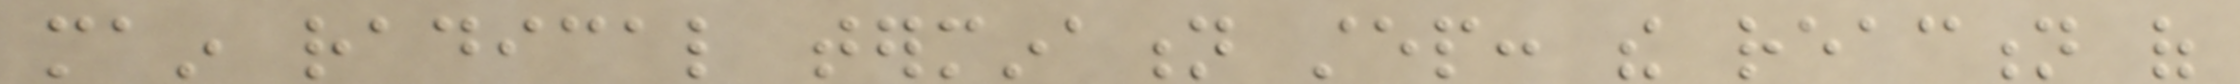main radical termination step: the reaction of
